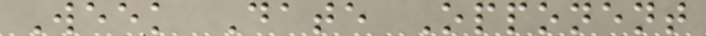Week Date Opponent
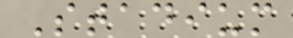Stadium
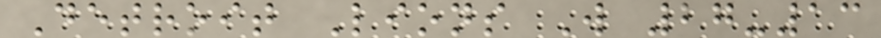Detroit Lions W 27-13
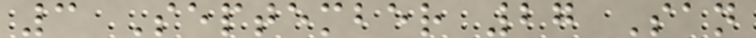3 September 27 San
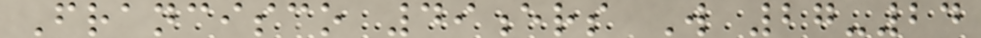Francisco 49ers W 27-24
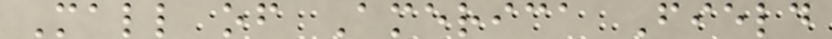Mall of America Field
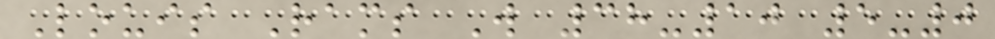Louis Rams W 38-10 5-0
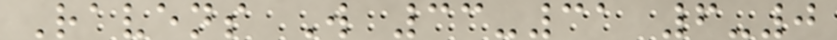Ravens W 33-31 6-0
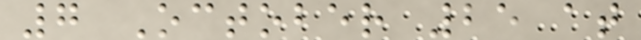7 October 25 at
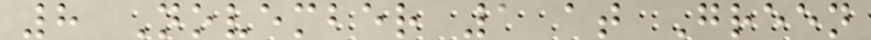8 November 1 at Green
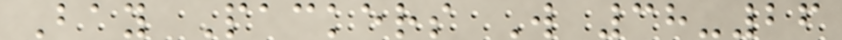Bay Packers W 38-26
